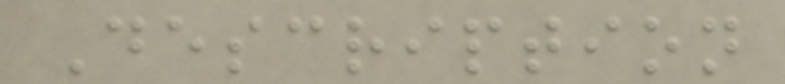Description
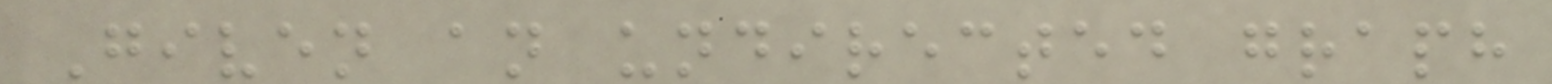Given an undirected graph
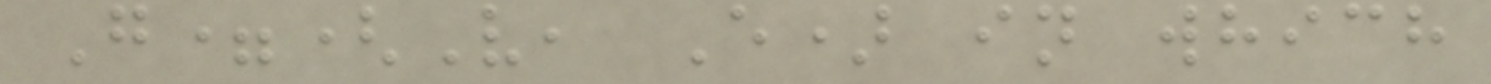G=(V, E) in which
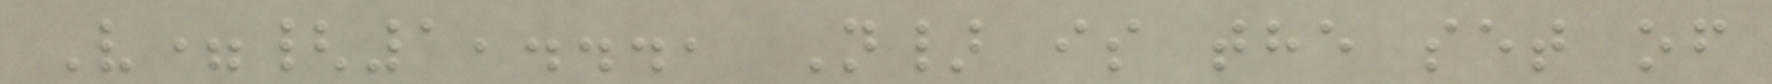V={1,..., N} is the set of
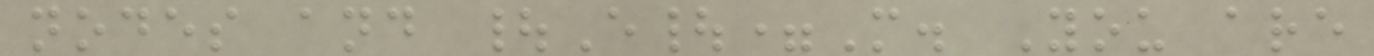nodes and |E|=M. You are
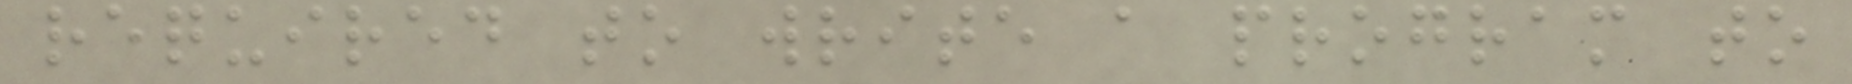required to write a program to
